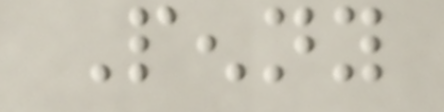Penny
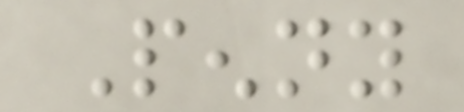Penny
